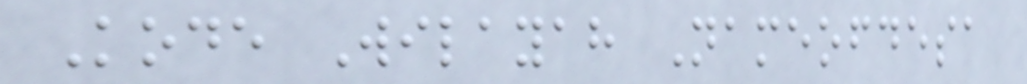Kode Wilayah Nameofdesa
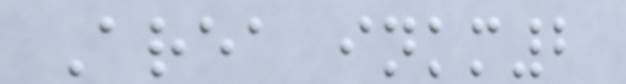Area inkm2
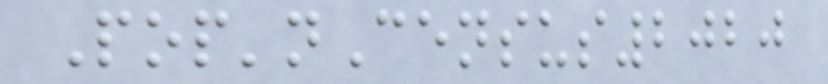Pop'nCensus2020
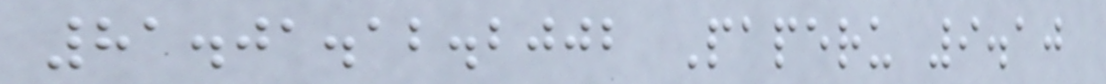81.01.12.2002 Paperu 9.10
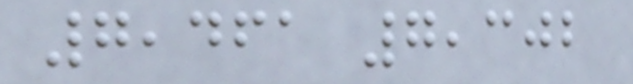7,461 7,302
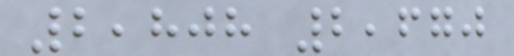2,808 2,670
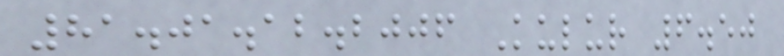81.01.12.2006 Kulur 6.50
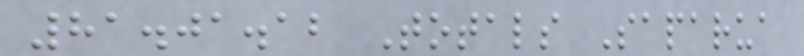81.01.12 Totals Saparua
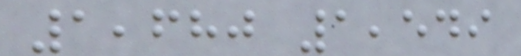1,680 1,549
